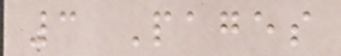3 Pages
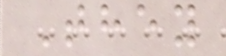They
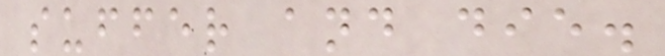suffer and die.
